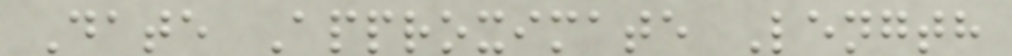Date Approximate Length
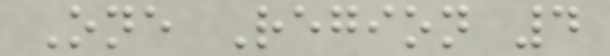One Region 4
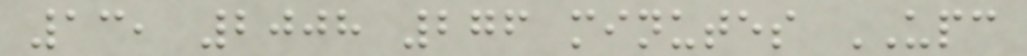13, 2008 276 minutes UPC
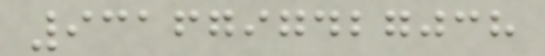9316797427038
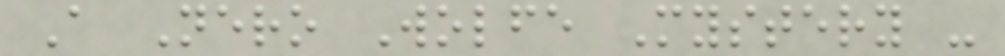A Nero Wolfe Mystery -
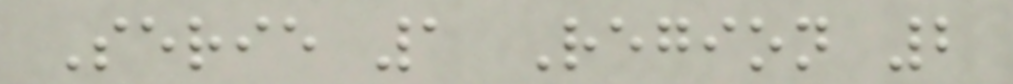Serie 1 Region 2
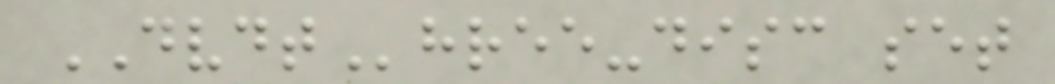DVDThree-disc set
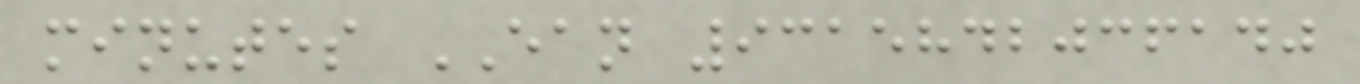minutes EAN 9315842036140
